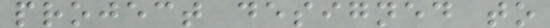project designed to
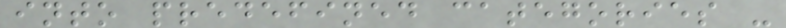into predefined categories -
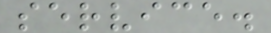service.
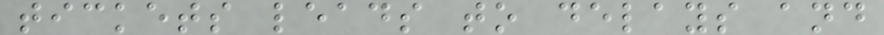tickets leads to delays and
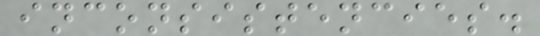inconsistencies.
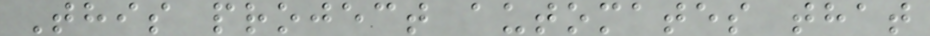This project automates that
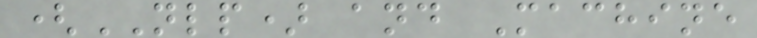(NLP) and Machine
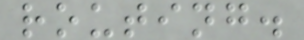routing.
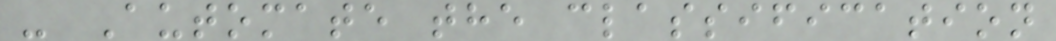- Automate the classification
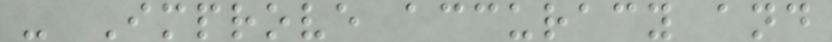- Improve accuracy and
